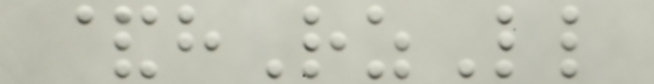&hRzLl
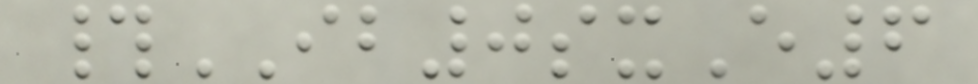#IB0sxE6
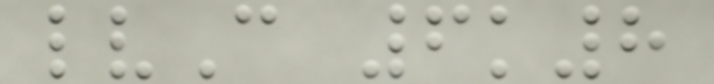lvC 6k8
